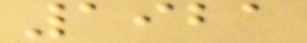1921
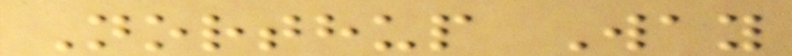Northup Way
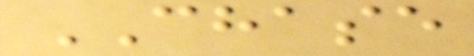CHASE
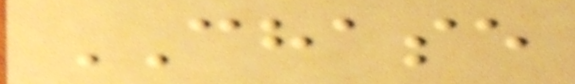CHASE
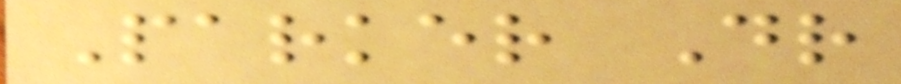Parker Dr
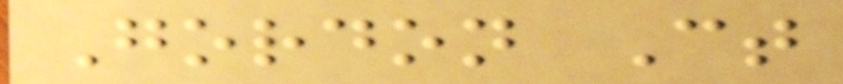Gordon Ct
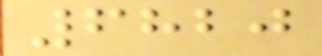6820
